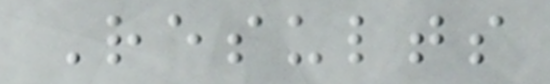Results
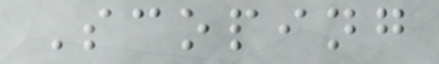Scoping
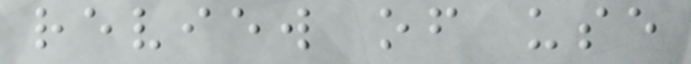review of use
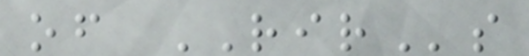of RIRs
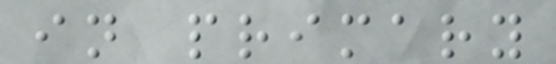in primary
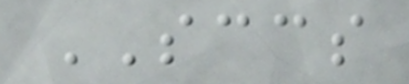SCCS
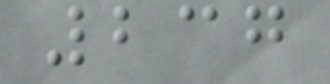237
